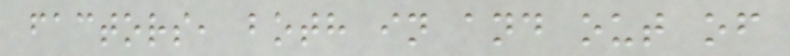factors, both in and out of
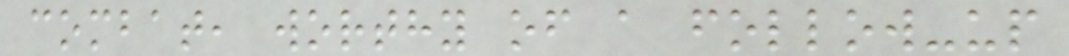combat, worthy of a follow-up
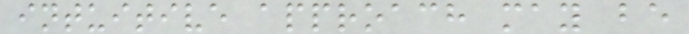intuitive approach may be
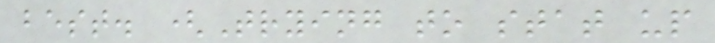best. (Trying to stat up
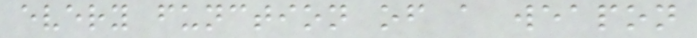every function of a weapon
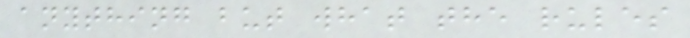anything but what the rules
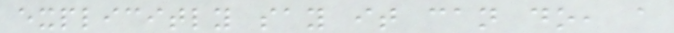explicitly say it can do, a
